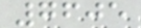7605
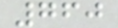760
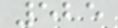525
